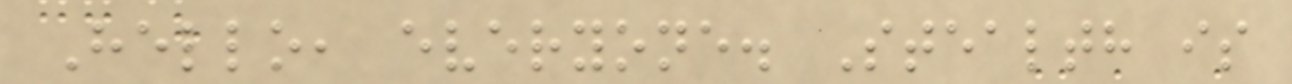Hello, everyone. Stealth is
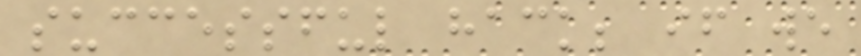successful hack; if we
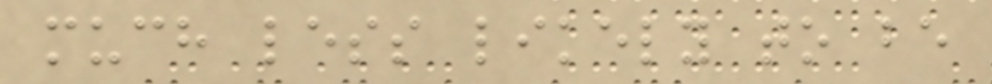much less likely to be
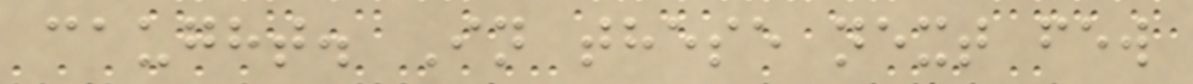caught. In these next few
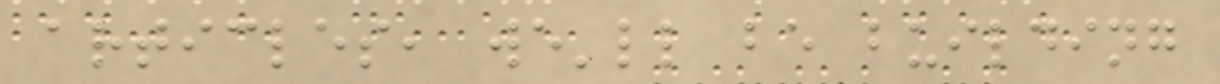articles, we'll be building
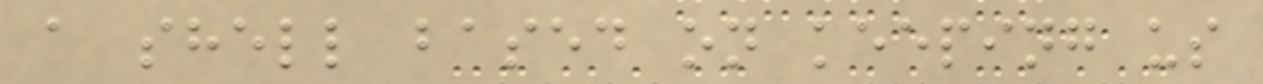a shell based on keeping us
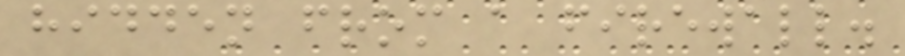hidden from a firewall.
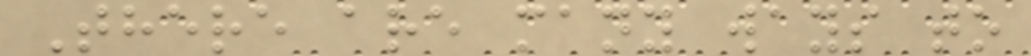There are many ways to
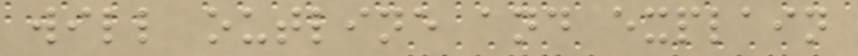will outline and explain
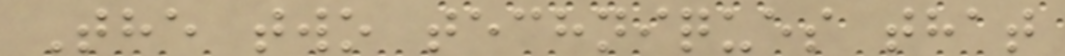The two techniques that
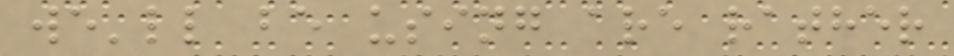we'll be using are rather
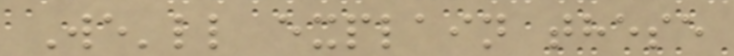We'll explain these
